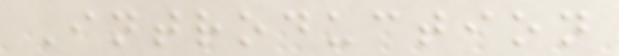Introduction
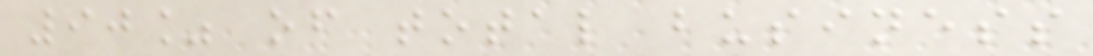90% of total business
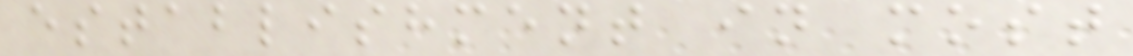establishment in most
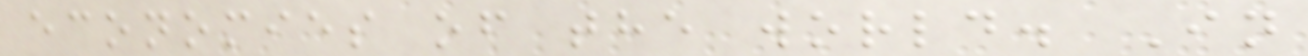economies of the world. In
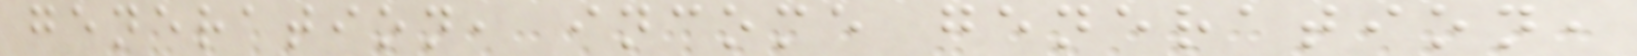generation, income generation,
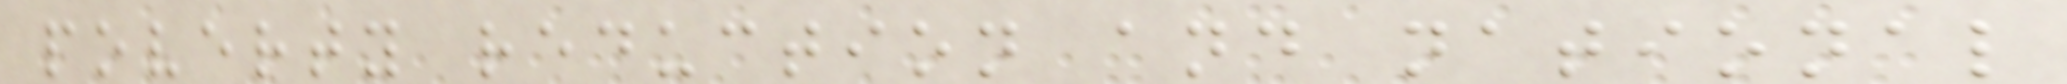poverty reduction and national
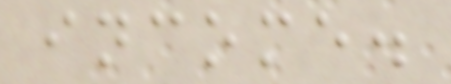income.
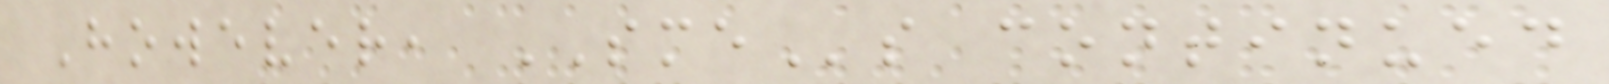However, SMEs continued
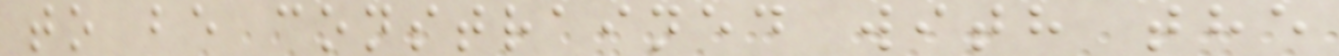to be constrained with the
